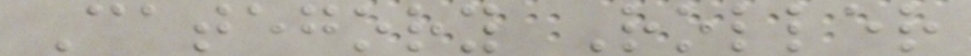Category Roller
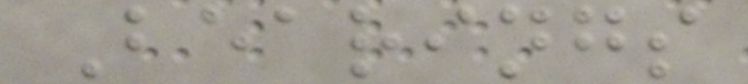Bearings
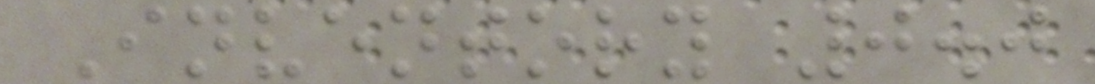Inventory 0.0
